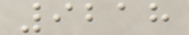9218
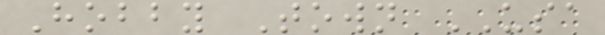Hobby Town USA
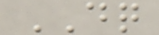DQ
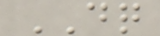DQ
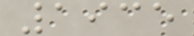1935
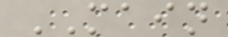MAIN
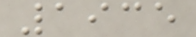1935
